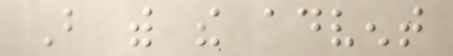But with the advent
